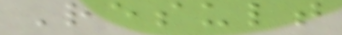Result
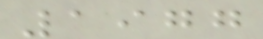1977
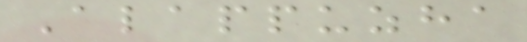Alappuzha
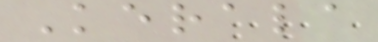Kerala
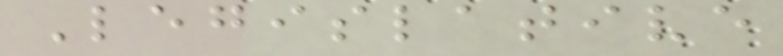Legislative
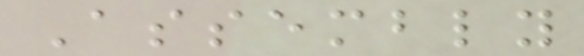Assembly
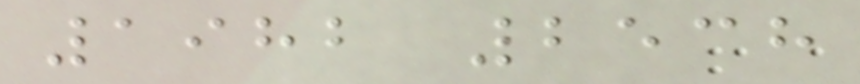1982 2538
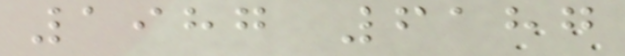1987 6187
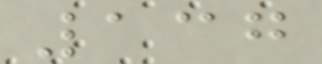137
